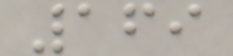169
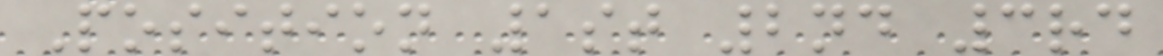Position 1st 2nd 3rd
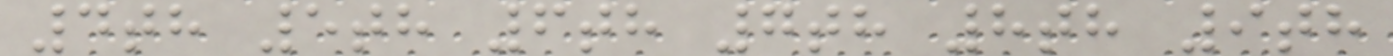4th 5th 6th 7th 8th 9th
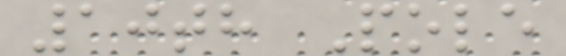10th Pole
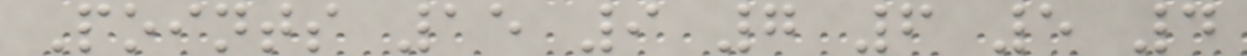Points 15 9 7 6 5 4
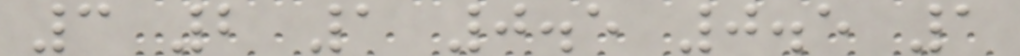3 2 1 0.5 0.5 1
